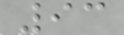93
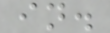in.
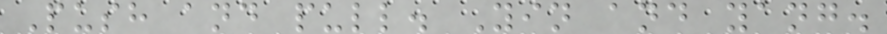Push and pull. Yin and yang.
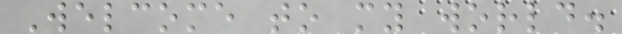Welcome to my world.
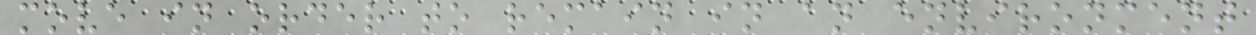move in order to remain in an environment
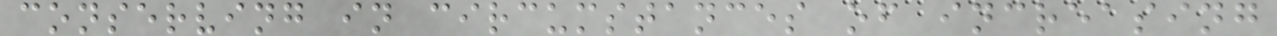conserving in circumstances of increasing
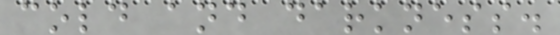cold and darkness.
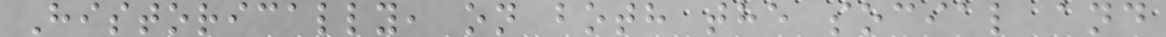Historically, on both the social and
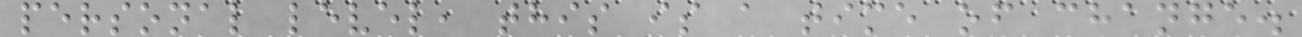personal level, this is a time of change.
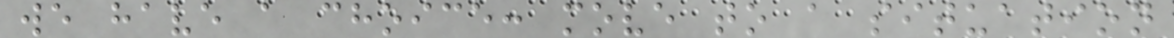we have a choice: move to a situation
